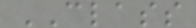CLASS
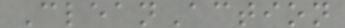CleanAction
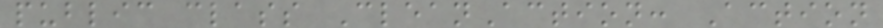public class CleanAction: Action
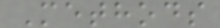Methods
